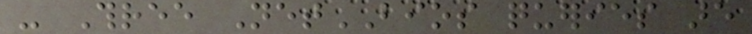- Three NetBIOS queries are
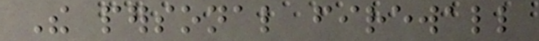The personal firewall
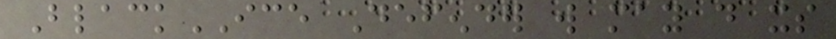BlackICE Defender will may do its
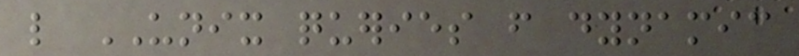like UNIX queries from dynamic
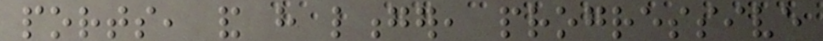ports, and have longer, progressive
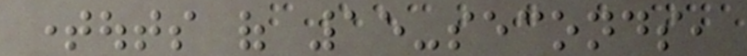timeouts of 15-seconds,
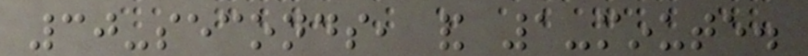30-seconds, and 1-minute.
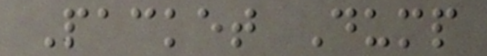Packet Dump
